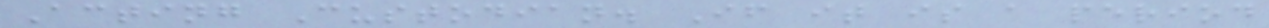Acting Custodian. If it is a period
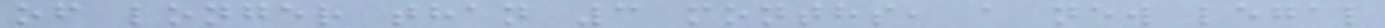of longer than 3 months, a new legal
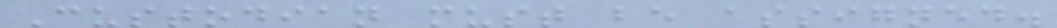Custodian must be assigned.
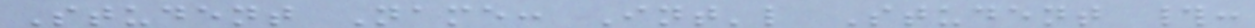Student Name: Int'l Student #:
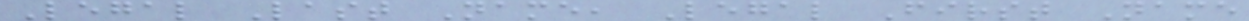Legal Last Name, Legal First Name
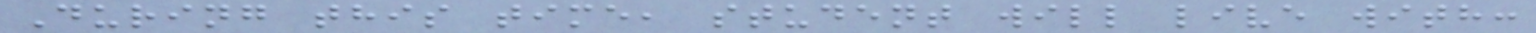During this time, student will live with:
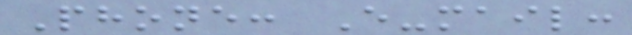Phone: E-mail:
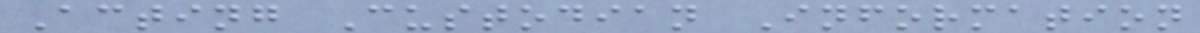Acting Custodian Information
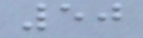50
